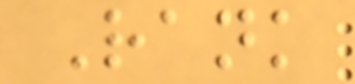Rank
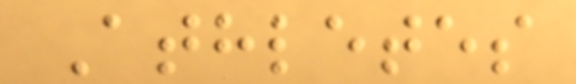Athletes
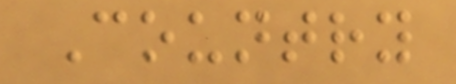Country
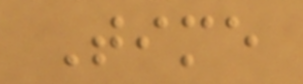Time
